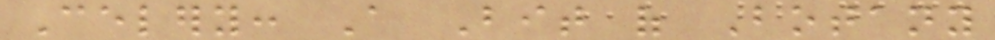Celery: A Bit of Botany
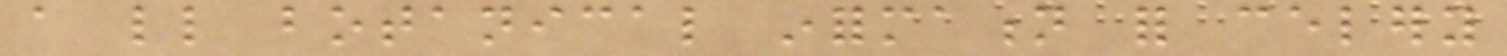a little botanical information for celery
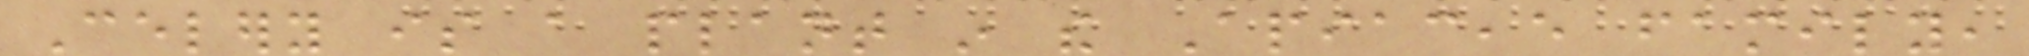Celery is a plant in the Apiaceae family,
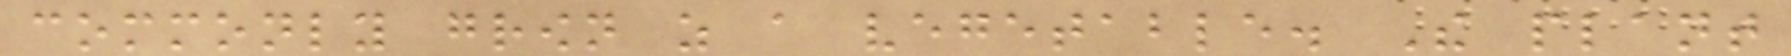commonly grown as a vegetable. The plant
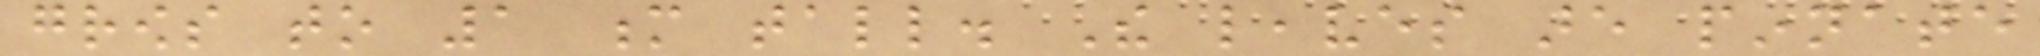grows to 1 m tall. The leaves are pinnate
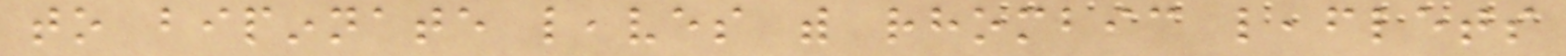to bipinnate leaves with rhombic leaflets
